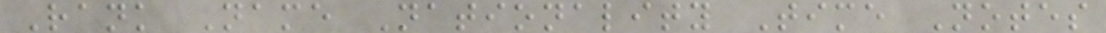Rank Name Nationality Time Notes
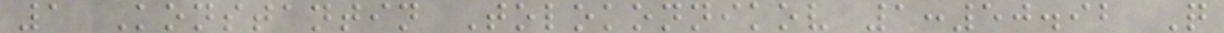1 Konstantin Tolokonnikov 1:50.92 Q
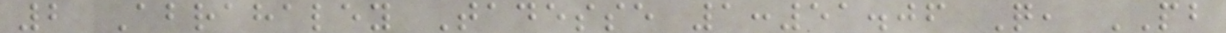2 Abrahaley Tadesse 1:51.06 Q, PB
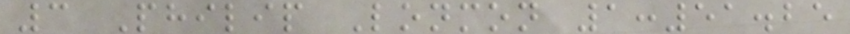3 Philip Lonmon 1:51.25
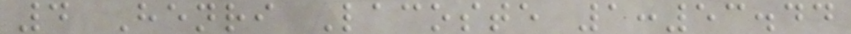4 Henri Lacoste 1:53.44
